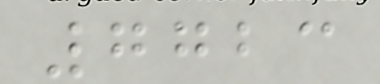7723
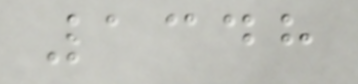1348
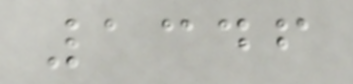1346
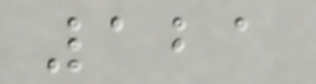121
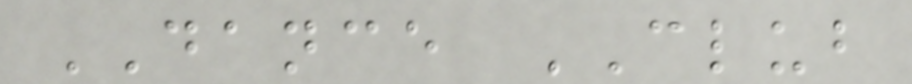DANCE CLUB
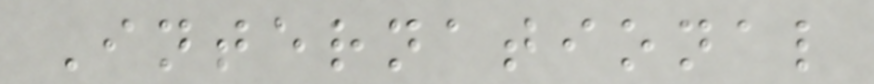International
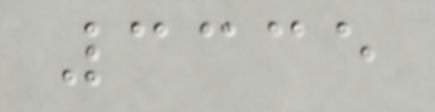3335
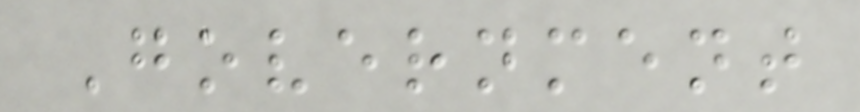Government
